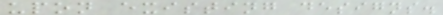upon existing designs.
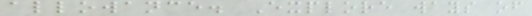allowance. Explore ways of
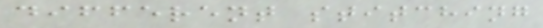different stitching
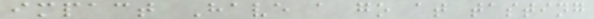impact Have a go at tasting
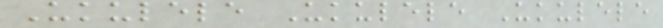Ukulele Ukulele Ukulele
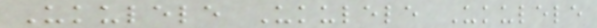Ukulele Ukulele Ukulele
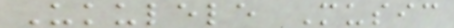Ukulele Music
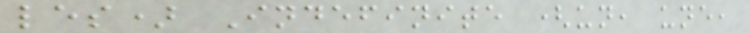les) Indefinite (un, une,
